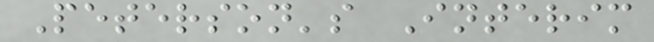Peterson's Interim
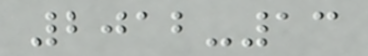2012-13
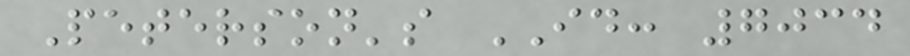Peterson's ID: 7034
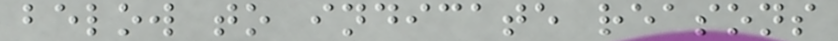below to indicate reasons
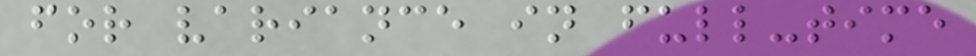for variance in full-time
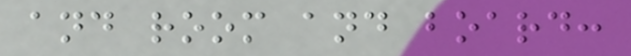and room and board:
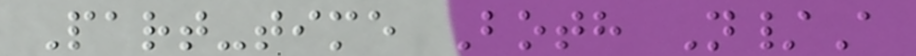Part-time Both N/A
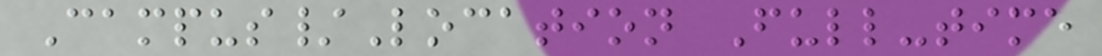Campus/Location Full-time
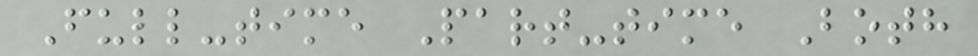Full-time Part-time Both
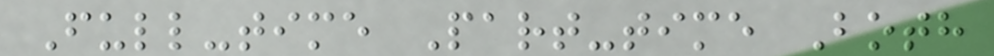Full-time Part-time Both
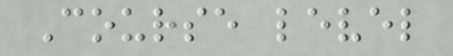Course level
